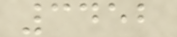3452
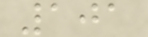101
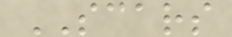SCARS
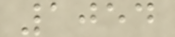1054
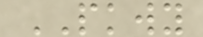PKWY
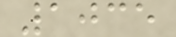1035
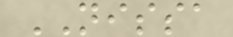NISSA
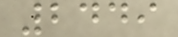2449
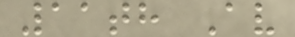11th Av
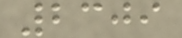2309
